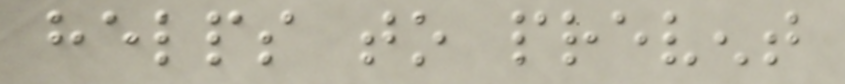helps to prevent
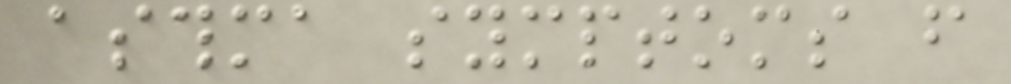asthma symptoms from
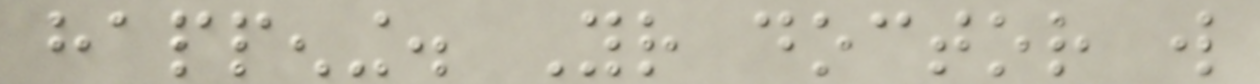happening. Your doctor will
